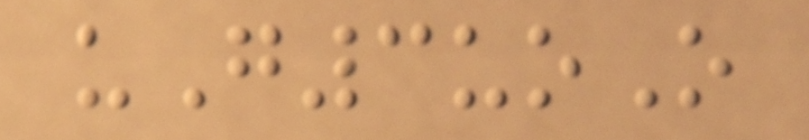uG3uoO
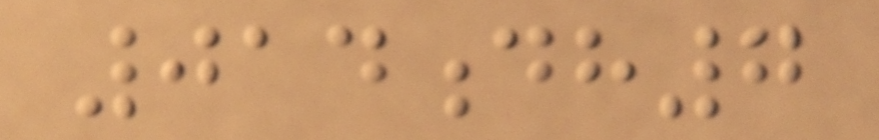014dh7
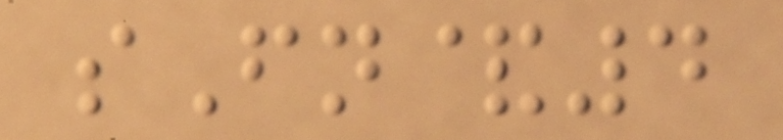sFn&4
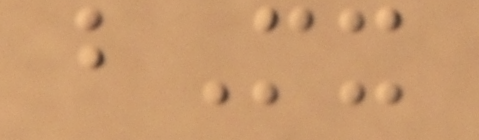bMx
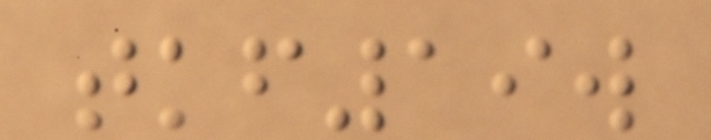tkf19w
